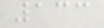133
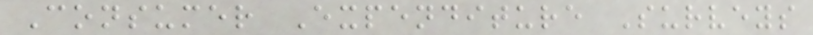Consumer Expenditure Surveys
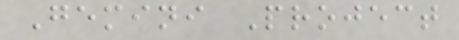Gemini Project
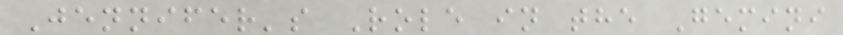Jennifer's Role in the Gemini
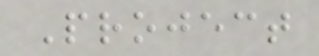Project
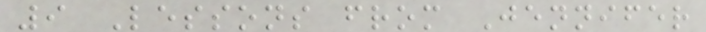9 Lessons from Jennifer
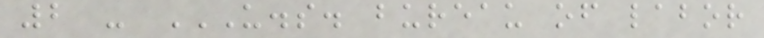2 - U.S. BUREAU OF LABOR
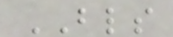BLS
